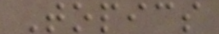Topics
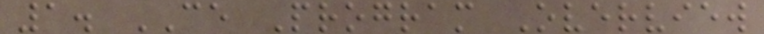1. CE Program Overview
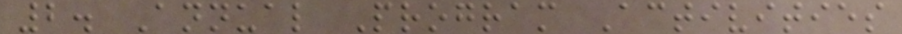2. Annual Program Activities
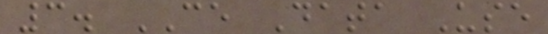3. CE Data Use
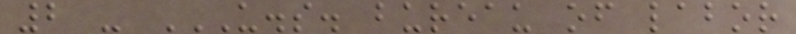2 - U.S. BUREAU OF LABOR
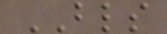BLS
